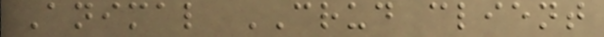Animal CRUD client
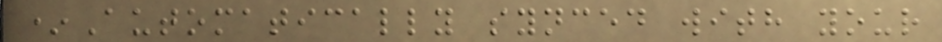*Automatically synced with your
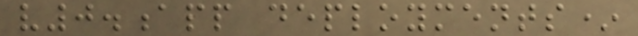v0.app deployments*
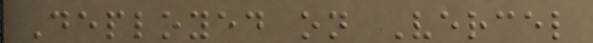Deployed on Vercel
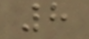8
